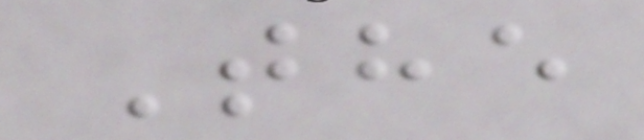The
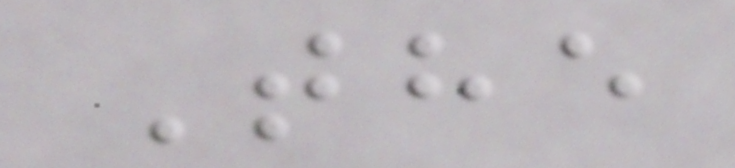The
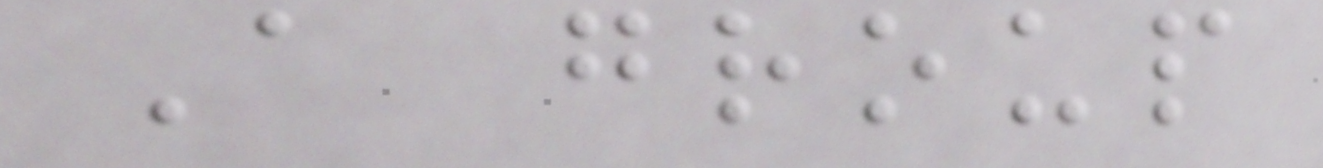A group
